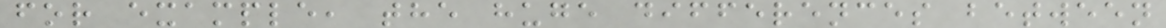for example, the huge differences between
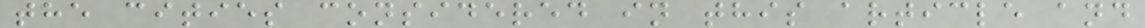the cities considered in this article and
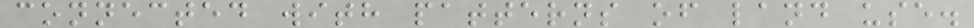connected with patterns of land use.
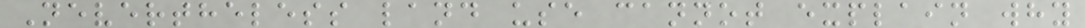Nevertheless land use cannot explain why
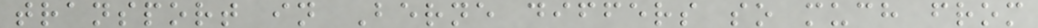transport in Berne differs so much from
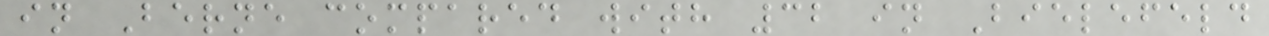in Berne compared with 32 in Bielefeld
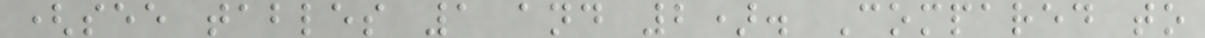(see tables 1 and 2). Compared to
